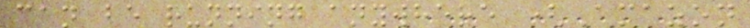can be running anywhere (Amazon
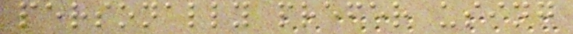personally prefer using
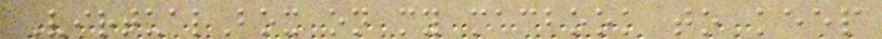VirtualBox on my macbook to keep
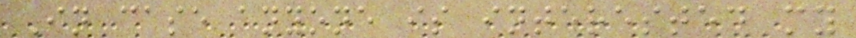In case anyone is interested my
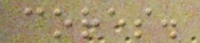cores.
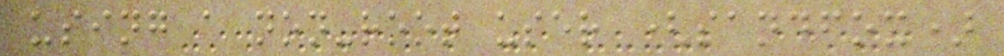using a non-root user (sandfox)
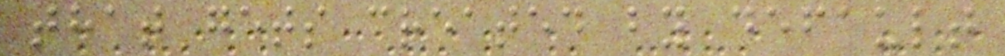that gets created by default
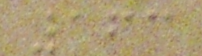163
